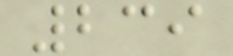239
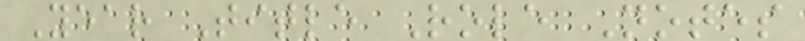Year Title Role Notes
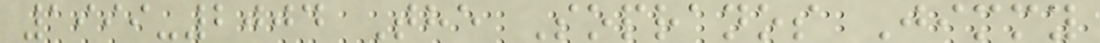1999-2004 The Sopranos Jimmy
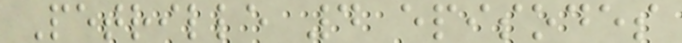Petrille 4 episodes
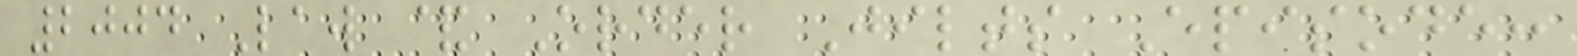2004 Law & Order Jilts Episode:
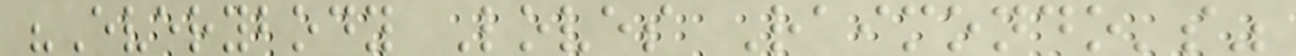"Everybody Loves Raimondo's"
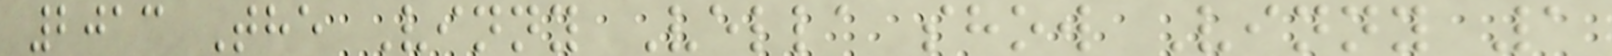2013 The Vinny Vella show Vinny 1
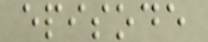episode
